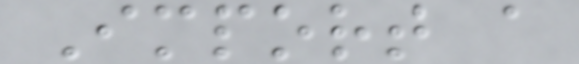Import a
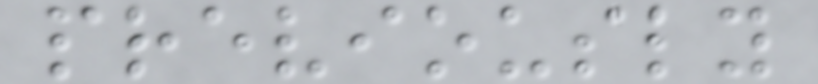previously
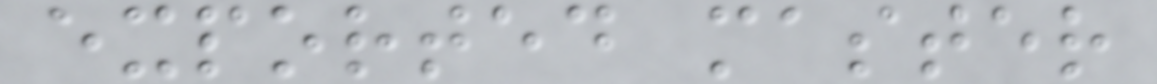exported master
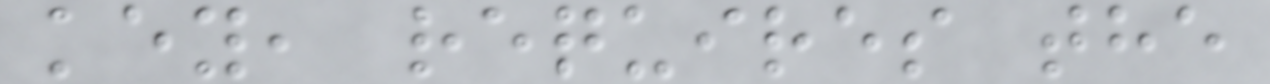key, requires the
